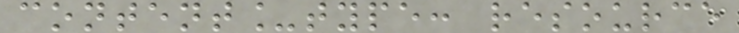content_type: resource
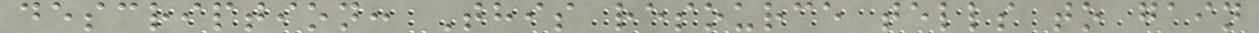description: This resource tells to gain
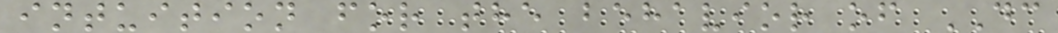intuition for the behavior of DC
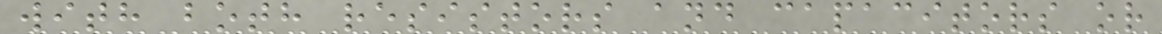with both resistors and capacitors or
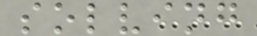solving
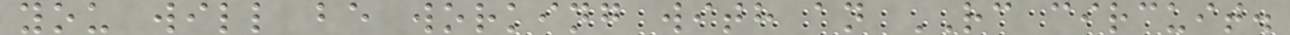you will be working with an RC circuit.
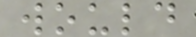would
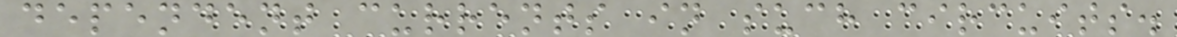dependent currents in such circuits.
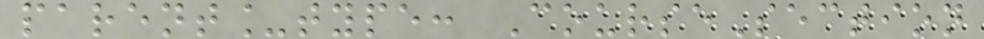parent_type: CourseSection
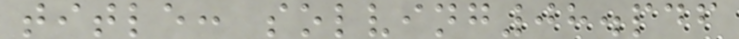title: solving08.pdf
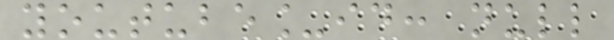youtube_id: null
